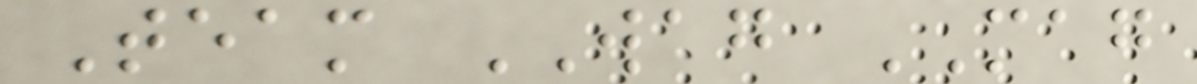Team WAG MAG
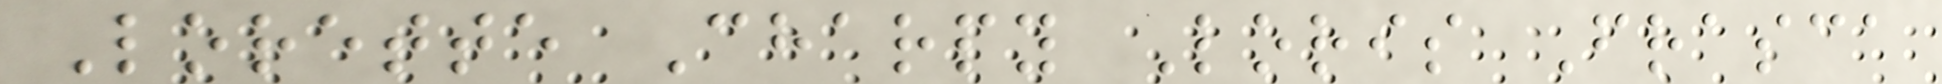Lorette Charpy Loris Frasca
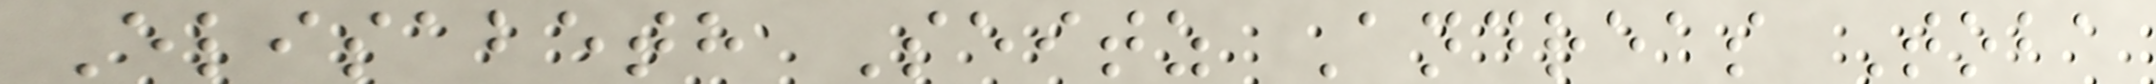Elisabeth Seitz Andreas Toba
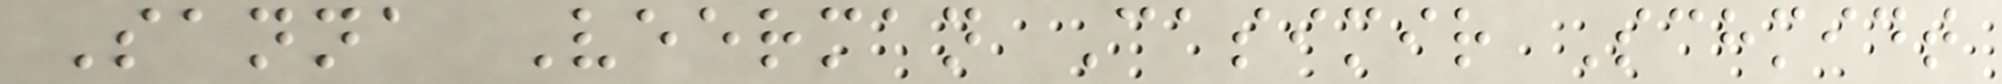Sanna Veerman Casimir Schmidt
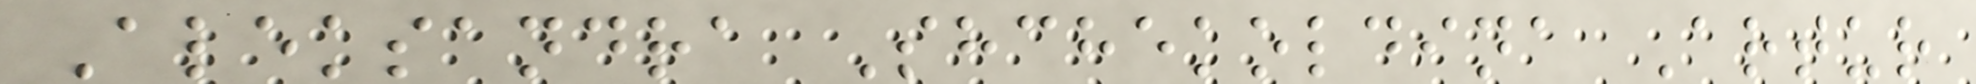Aleksandra Shchekoldina Artur
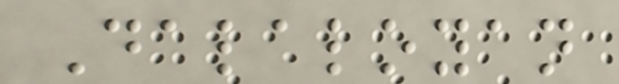Dalaloyan
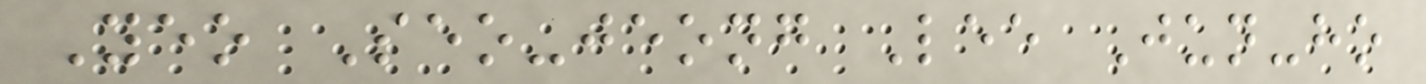Yeo Seo-jeong Lee Jun-ho
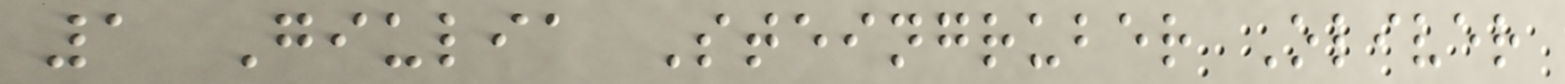1 Giulia Steingruber Oliver
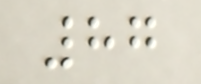87
